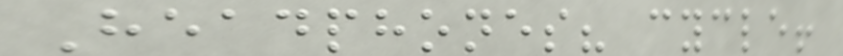Headphones? cycle!
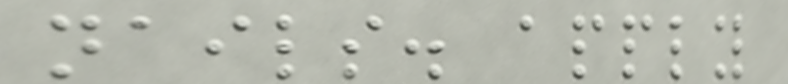nails. apply
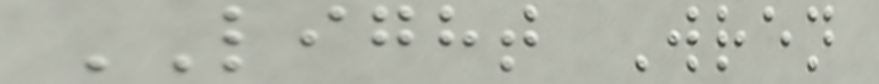LIGHT Wren
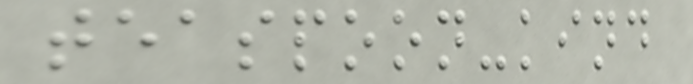teaspoon-kind
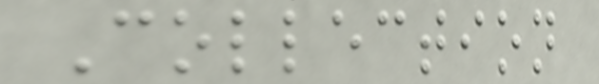Collection
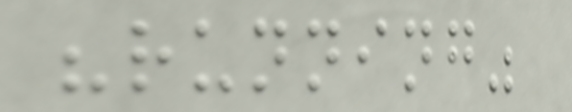"running"
